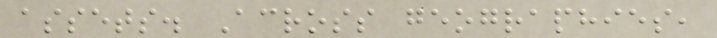assets. Across geographies,
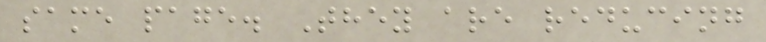same page. They are reducing
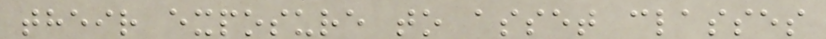their exposure to asset classes
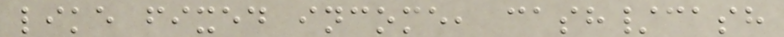like fixed income, cash/cash
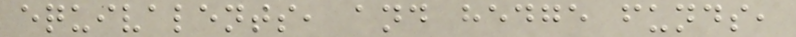equivalents, and hedge funds,
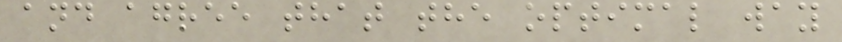and agree that the optimal way
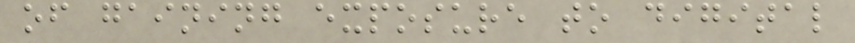of gaining exposure to digital
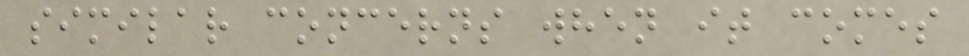similar concerns when it comes
